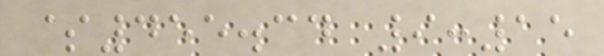$455.34 9:15
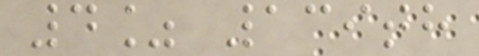4% 139th
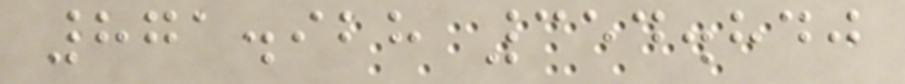871.928 354.840
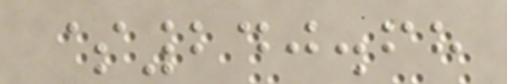$240.68
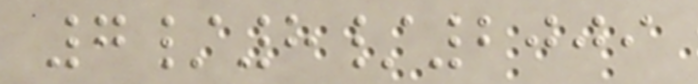7/8/2009
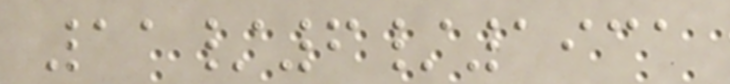11/6/1931
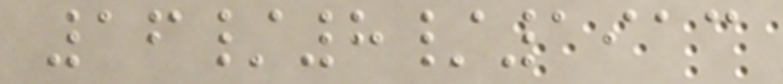16/8/1913
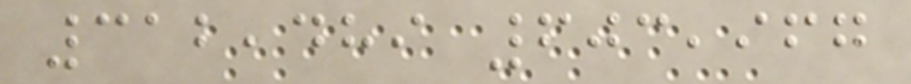312,489 603,967
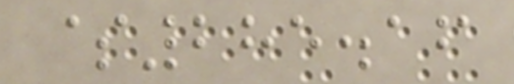$285.16
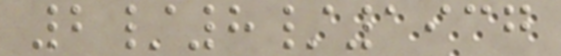2/8/1937
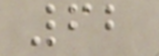62
